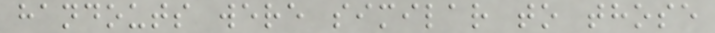handouts were similar to those
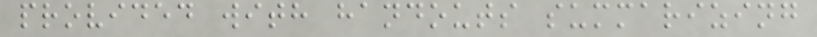provided with handouts summarizing
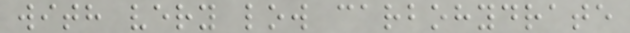with very low carbohydrate
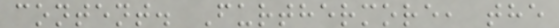content. Furthermore, the
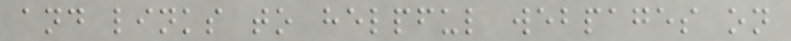and links to helpful webpages on
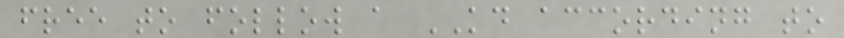free to follow a KD according to
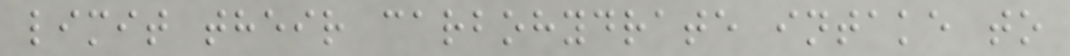limit their carbohydrate intake to
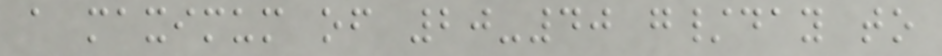a maximum of 20-40 g/day to
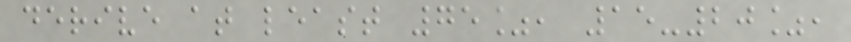derive at least 75%, 15-20%,
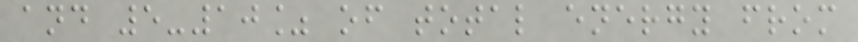and 5-10% of total energy from
